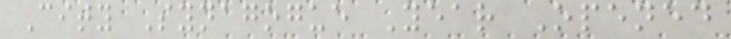City Synagogue Year Opened
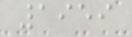1959
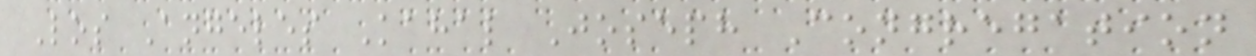Los Angeles Kahal Joseph Congregation
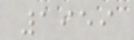1959
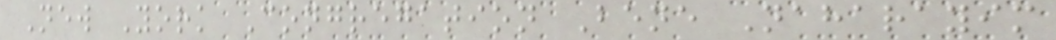New York Congregation Bene Naharayim
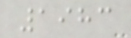1983
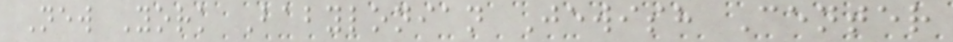New York Babylonian Jewish Center
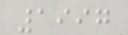1997
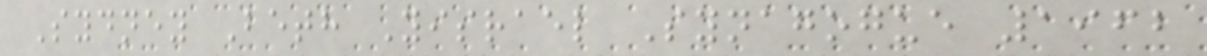Sydney Beth Yisrael Synagogue 1962
